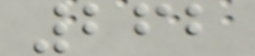262
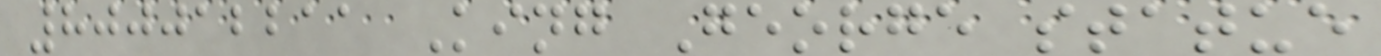800012211 King George statue
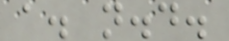a. n.d.
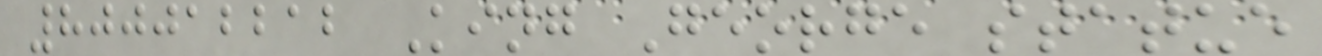800012212 King George statue
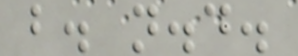b. n.d.
